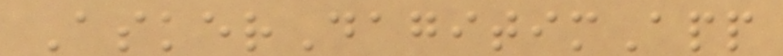AskerDagitimApp
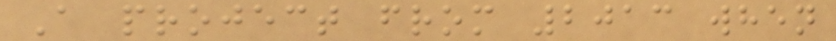A project from 2013 when
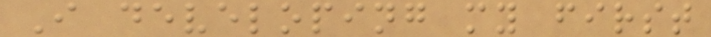I developing my first
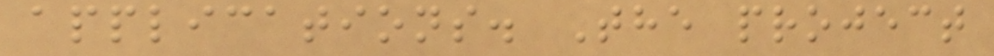applications. The project
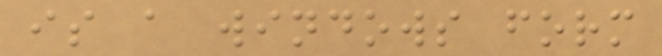is a windows form
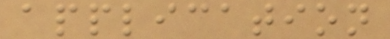application
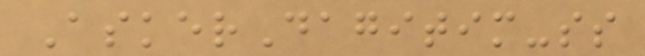AskerDagitim-ss
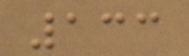133
